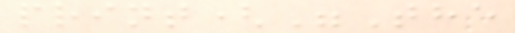print("The
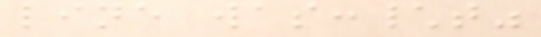line was:\t"
